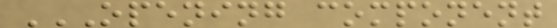OPENING COMPONENT
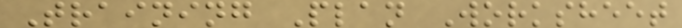Training Plan Worksheet
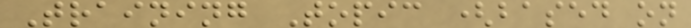Training Topic (based on
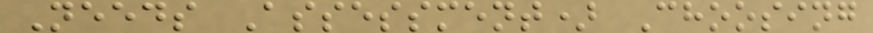Needs Assessment) Choosing
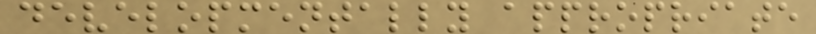developmentally appropriate
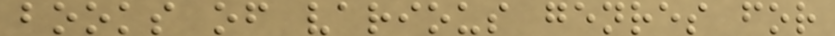books of various genres for
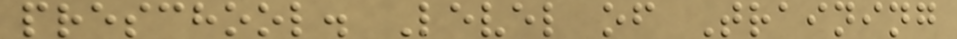preschool. Level of Training
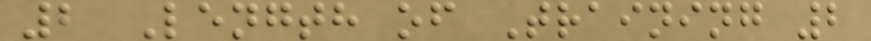2 Length of Training 2
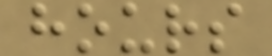hours
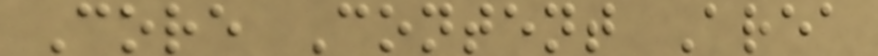Core Content Area
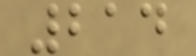214
